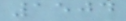1504
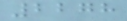2278
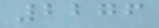2276
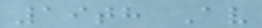19th Av
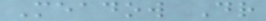Meadow Dr
